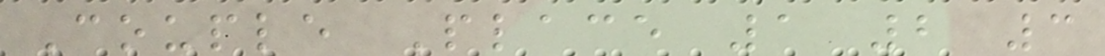Couple Place 1 2 3
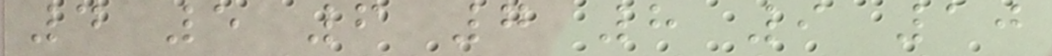4 5 6 7 8 9 10
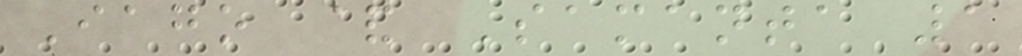Iago & Samanta 1
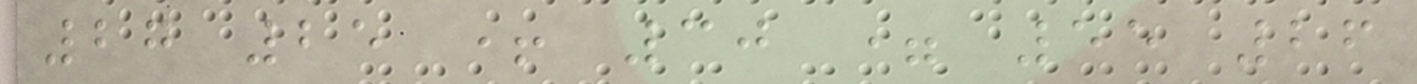27 25 + 30 = 55 26
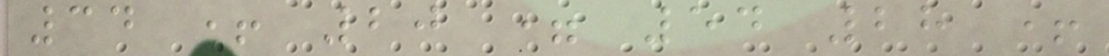34 + 20 = 54 28 +
